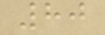80
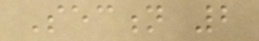Section 2
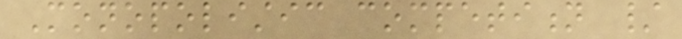Monopolistic competition /
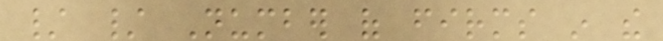/ / Number of firms in the
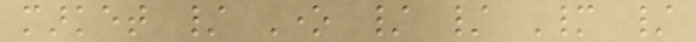market / One / / Many /
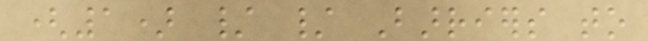(1) / / Barriers to
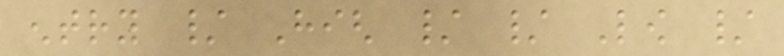entry / High / / Low /
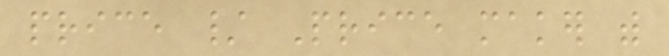price / Price maker with
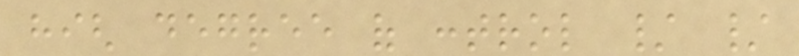high degree of control / /
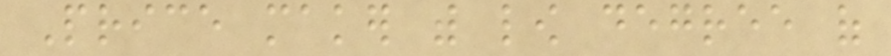Price maker with low degree of
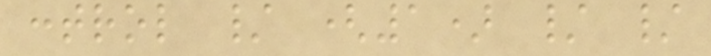control / (1) / /
